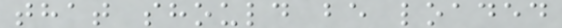that should be loaded
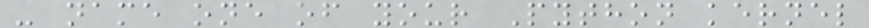- name one of your Python kernel
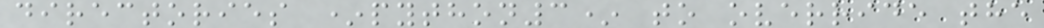directories *python3* to override the
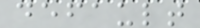default
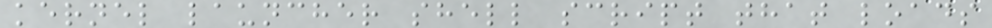kernel launcher shell script that loads
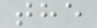the
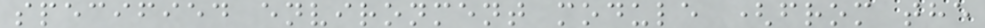specified environment module (from the
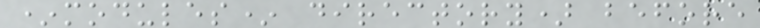*modules* directory) before
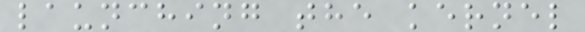launching the kernel
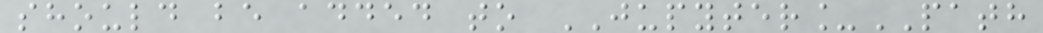should be added to JUPYTER_PATH
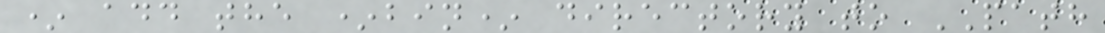* add the *bin* directory to PATH
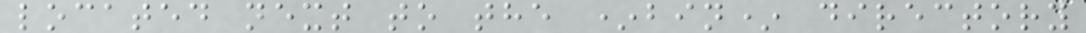located next to the *bin* directory
